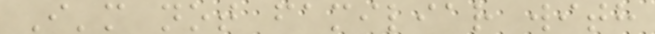I'm not familiar with
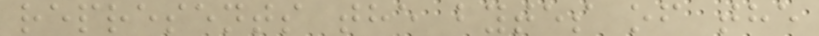represents the bytes of the
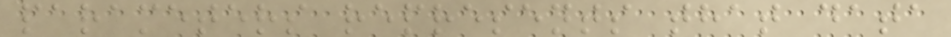parameters represents that data
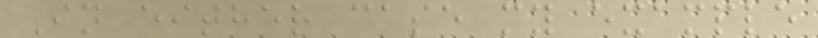In either case my example
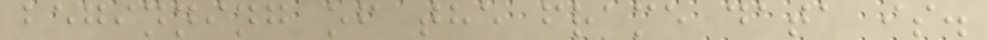beginning of the frame data is.
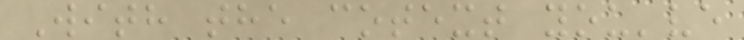With the cotext you've
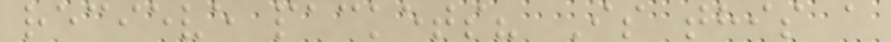recieve packets? Is this a
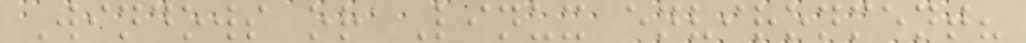Windows or Linux environment?
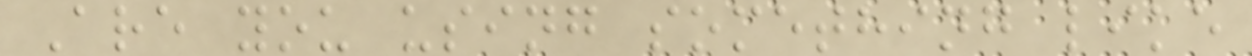Are you using something like
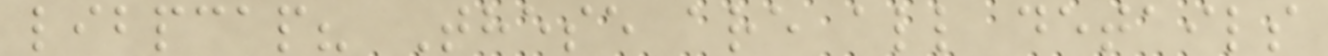libpcap? These are all details
